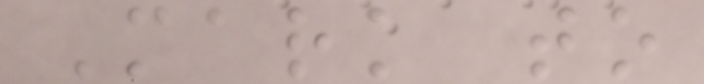Mark to
